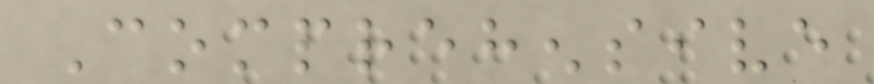Comprehensive
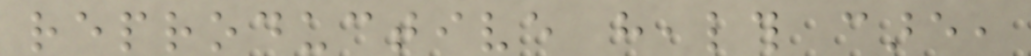reproductive health care,
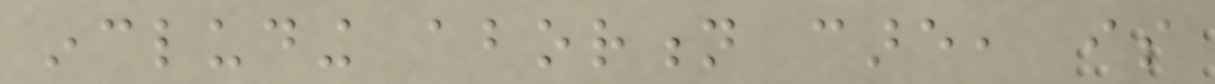including abortion care, is
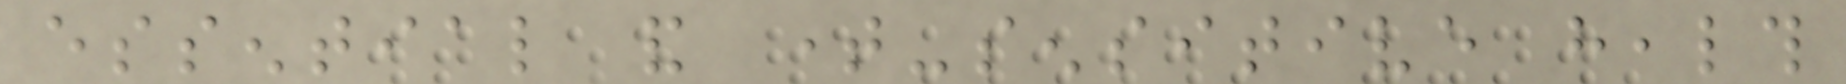essential and time-sensitive health
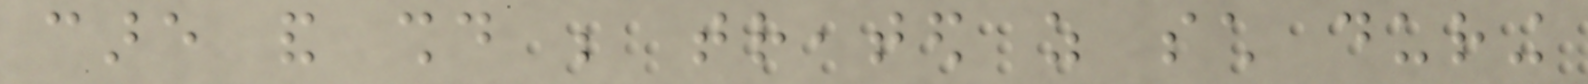care and should be treated as such during
